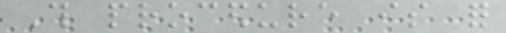This procedure is for
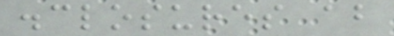disclosures about
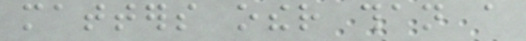matters other than a
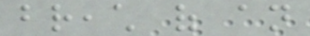breach of an
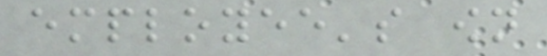employee's own
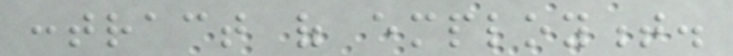contract of employment.
